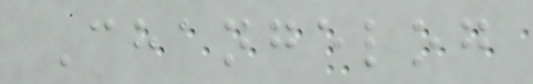Changelog
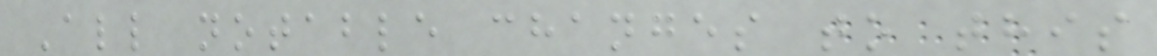All notable changes to this
